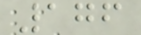176
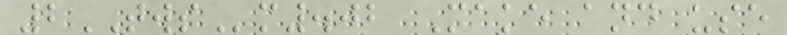2TWSm.02 Make and use
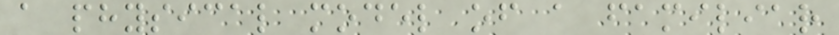a physical model of a familiar
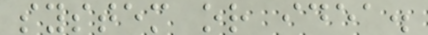system or idea.
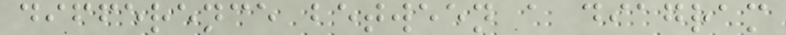difference between a diagram
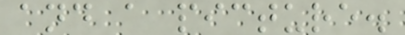and a picture.
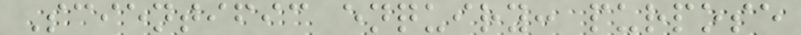Scientific enquiry: purpose
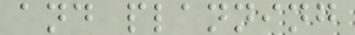and planning
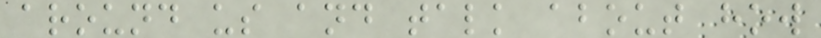around us and talk about how
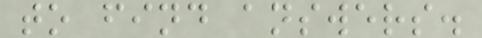to find answers.
